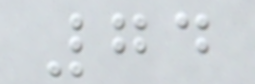74
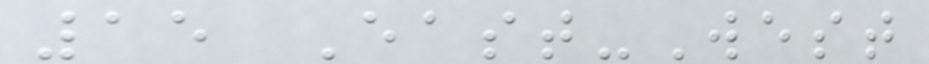15 East-West
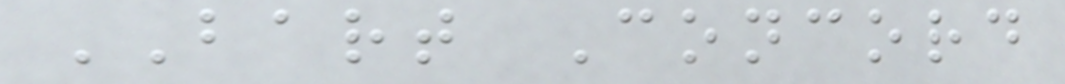BART Concord
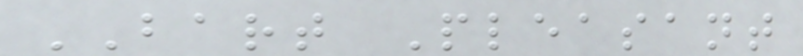BART Pleasant
